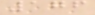176
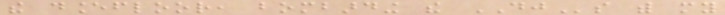the dancefloor, bombarding the DJs with my
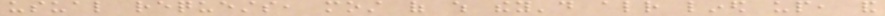usual requests, most of which they'd already lined up, and
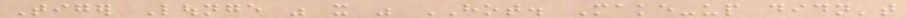Tiger Lounge was it was HOT. Make-up didn't
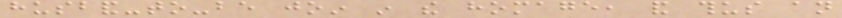husband-to-be join in the homage, and thus an
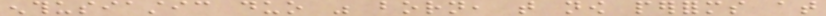enthusiastic duo was born, that now performs at
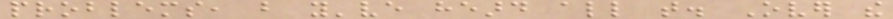problems, but you've heard all that. Over the
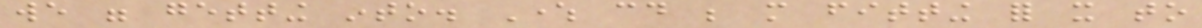we were getting into. Where could be more fitting for it to
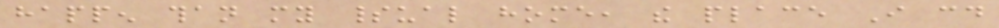happen than my spiritual home, the place I could
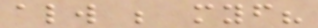always be myself?
